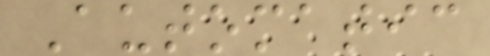Automatic
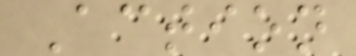Action
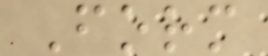Form
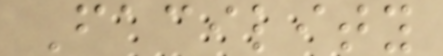Facility
